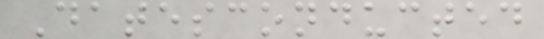Datesconducted
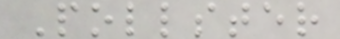Pollster
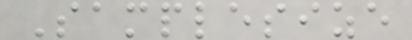Samplesize
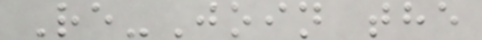Re-Join the
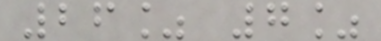26% 7%
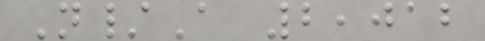N/A 2,012
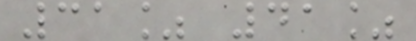31% 41%
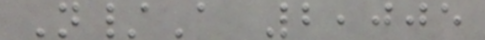N/A 2,005
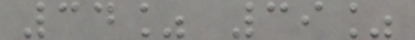34% 39%
